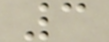3
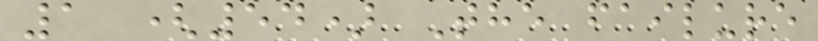1 (54) The failure
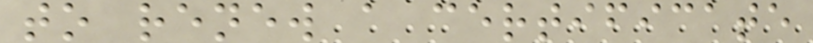to renew a certificate
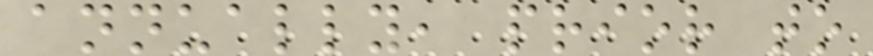annually, prior to
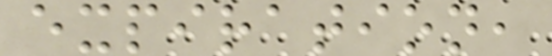expiration,
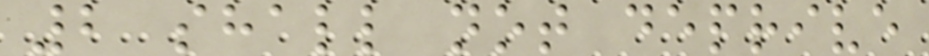2 shall not deprive
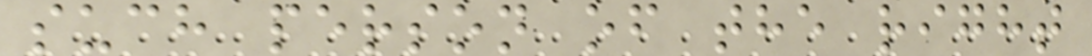such person of the right
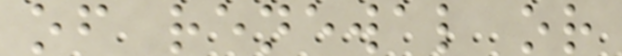of renewal or
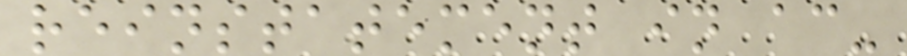reinstatement in ac-
